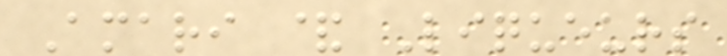Amari & Liqueurs
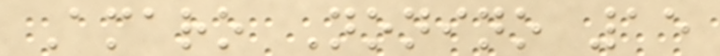Amaro Nonino 15
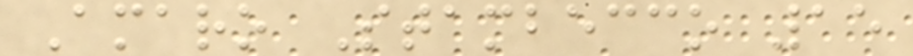Amaro Stambecco 15
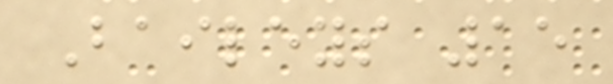Baileys 15
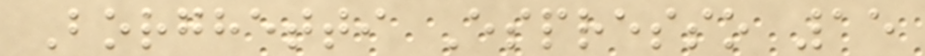Borghetti Espresso 15
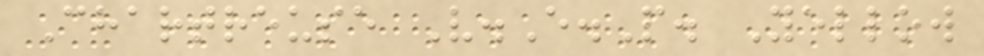Chartreuse V.E.P. Yellow
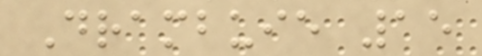Drambuie 15
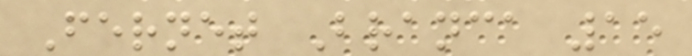Fernet Branca 15
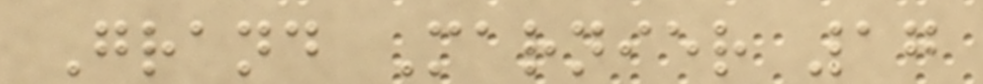Grand Marnier 17
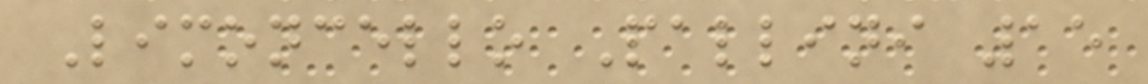Limoncello Pallini 15
